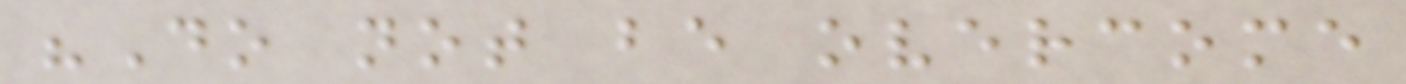"Do not be overcome
